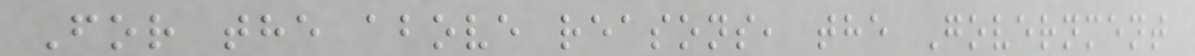For the above reasons, the Government
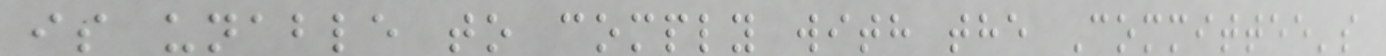is unable to comply with the Committee's
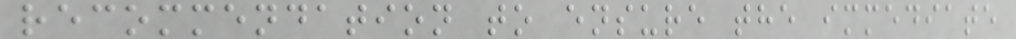recommendation to ensure the immediate
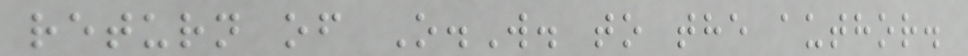return of O.W. to the author.
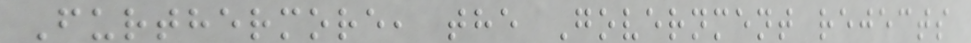Furthermore, the Government rejects
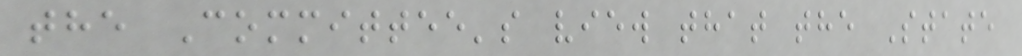the Committee's view that the State
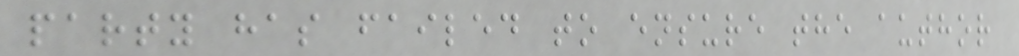party has failed to ensure the author
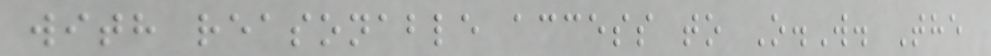with reasonable access to O.W. The
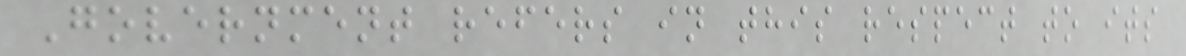Government refers in this respect to its
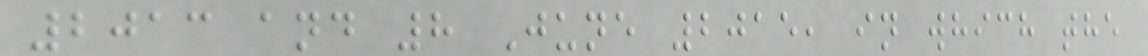2013 and 8 June 2015, in which the
